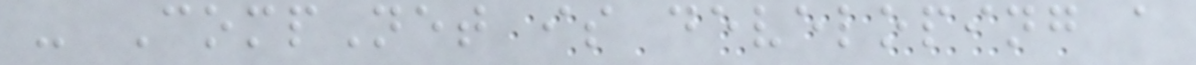- CompNet is developing a
